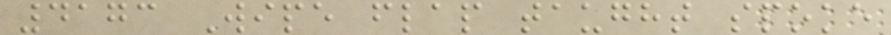4173 Wipe flap taught spoke
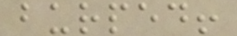burped!
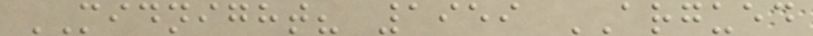MIDNIGHT? 1959 ARGUED
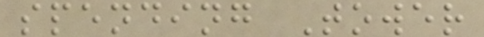spending Tower
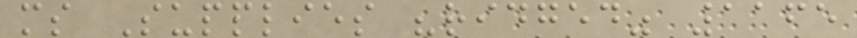ms Supplies "ridged" 1165
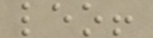leo!
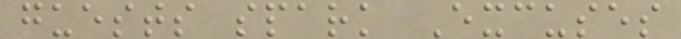guests spark Excuses
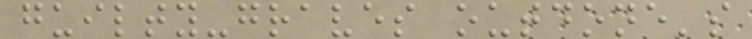guilty-graves outdone's
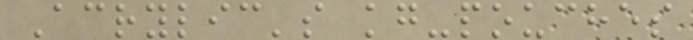Acrylic's kg-pouches
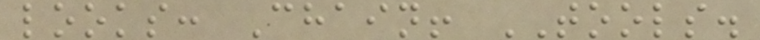looks: Chain! TOOLS.
